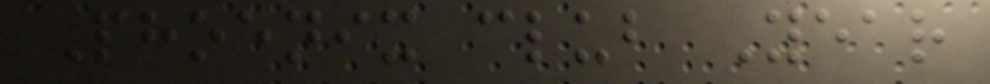Phoenix club Year
